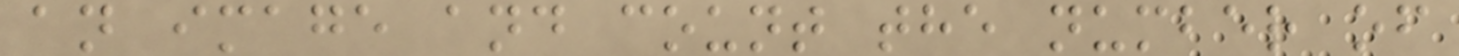an image and count the number of
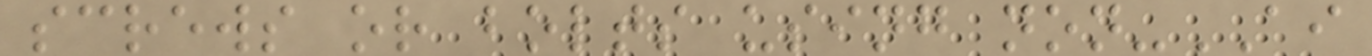screws or bolts using non-AI
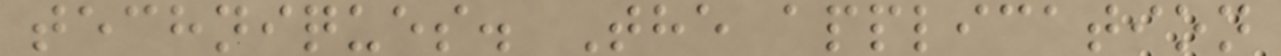techniques. The application
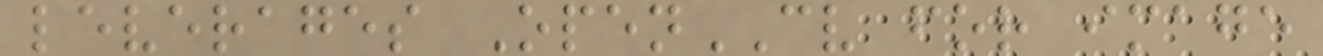leverages OpenCV for image
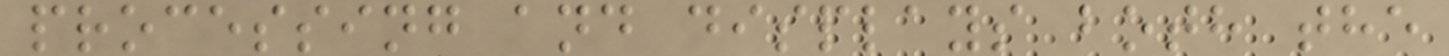processing and displays both the
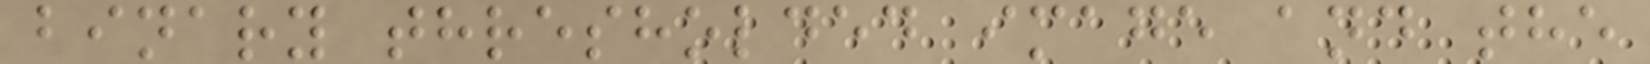binary thresholded image and the
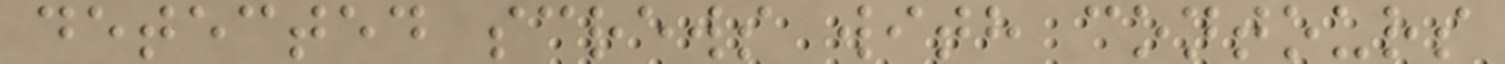detected screws with contours
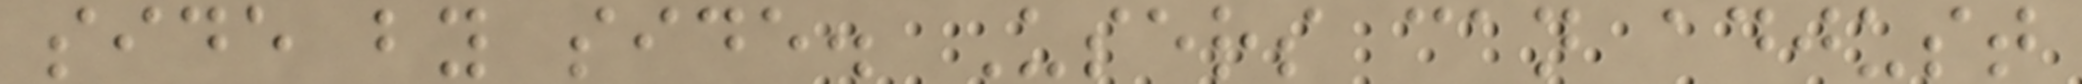side by side. Users can adjust
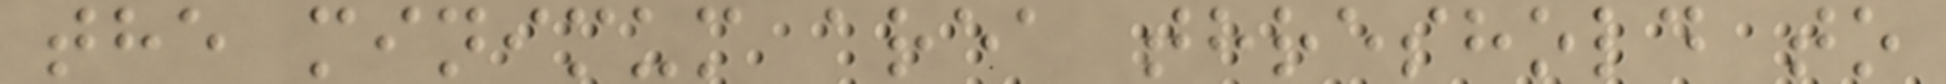the minimum area threshold to
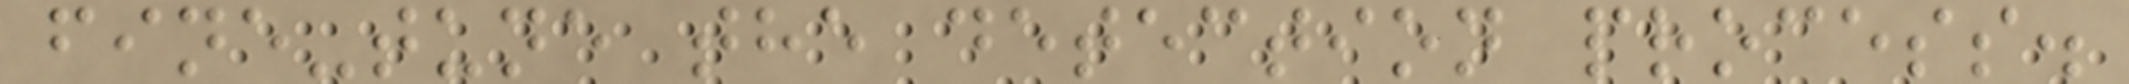fine-tune the detection process.
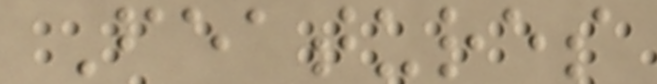Features
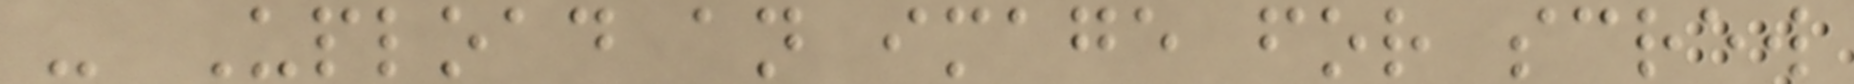- Upload an image for screw
